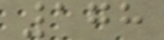178
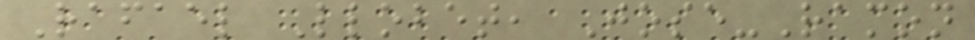Rafael Llobet, Jose-Ramon
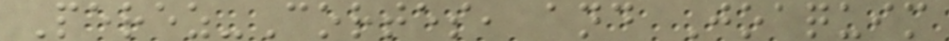Perez-Cortes, and Joaquim
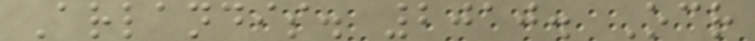Arlandis. 2010. Ocr
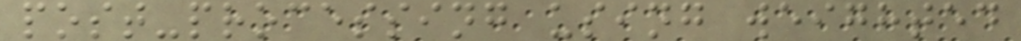post-processing using weighted
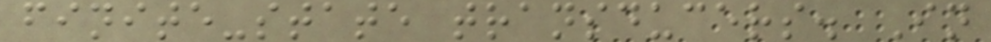finite-state transducers. In
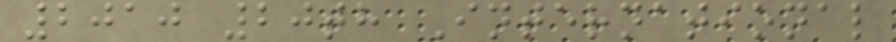2010 20th International
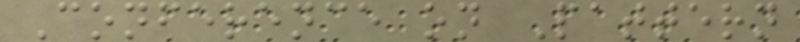Conference on Pattern
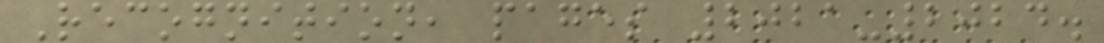Recognition, pages 2021-2024.
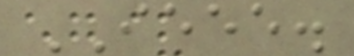IEEE.
